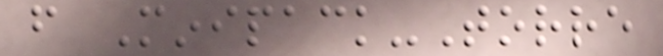from Minipack-Torre
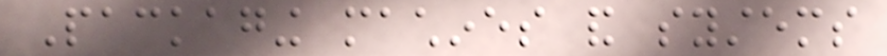Packaging machines and systems
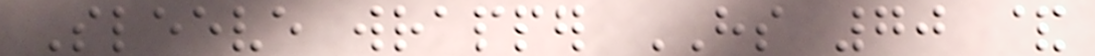Sleeve wrapper HS 70 &
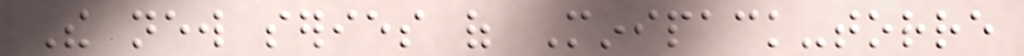The new series of Minipack-torre
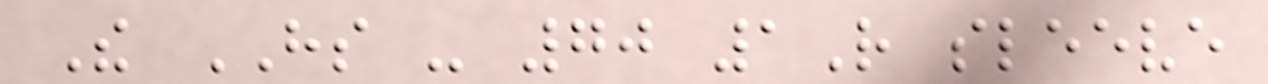The HS - 70 1R sleeve
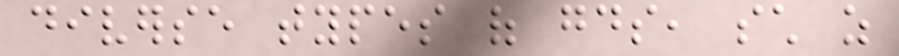diverse types of goods, such as
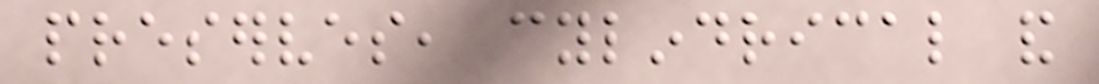preserves, cylindrical and
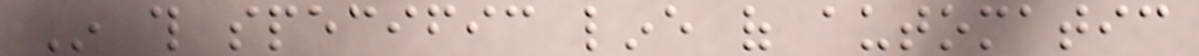In this specific line of automatic
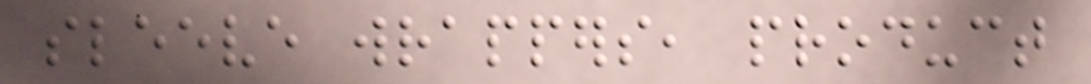sleeve wrappers, product
